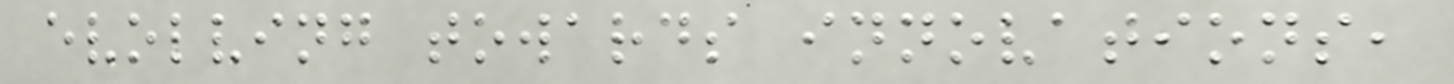evolving towards innovations,
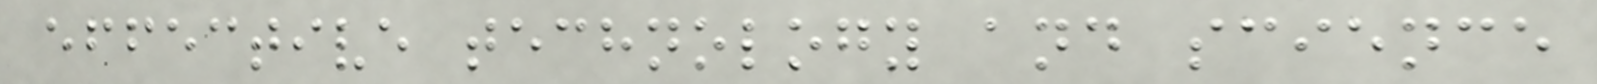effective technology and science
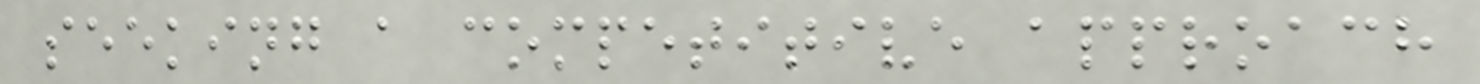seeking a competitive approach
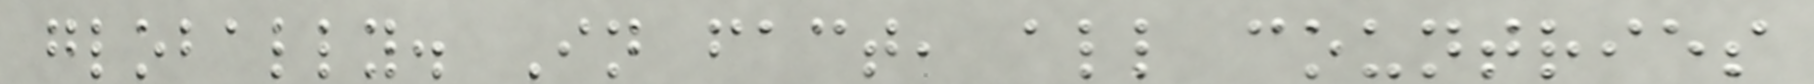globally. In fact, all countries
